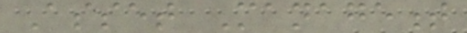Asset Management
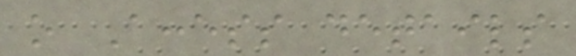o Access details
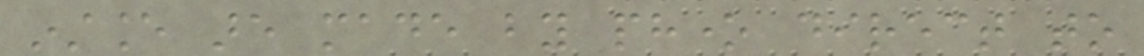instance are made by phone direct to
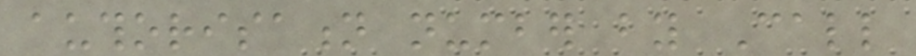authorisation number by Call
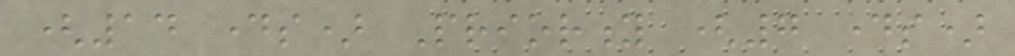(14 days) Priority (7 days)
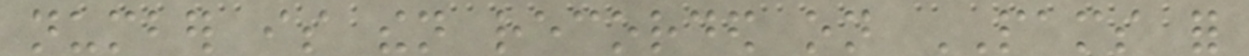number is then recorded on PAMS for
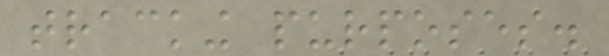tracking purposes.
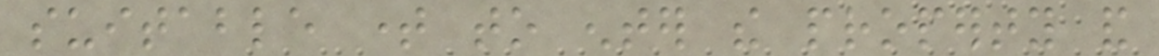suitable time to enter the property and
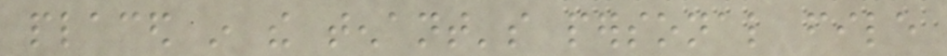placed in the tenant's personal file
